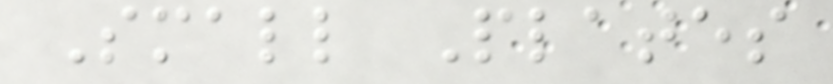Small Plates
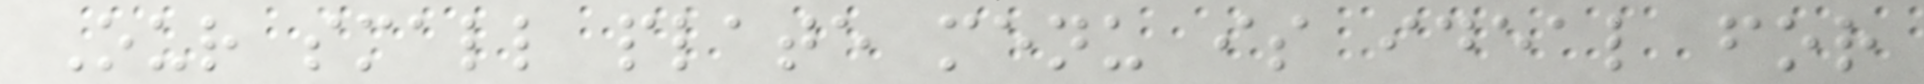Our small plate menu is ideal for
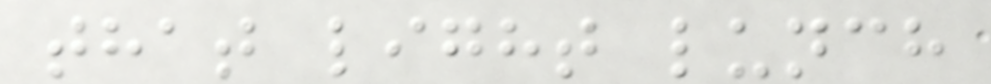that light lunch
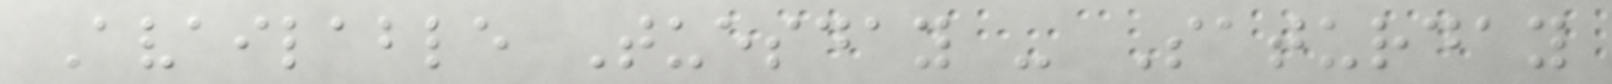Available Tuesday - Saturday
